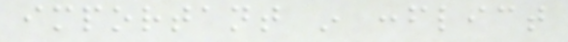important in conflict
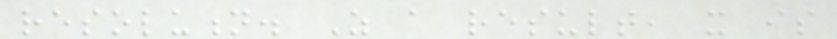resolution. As a result, it is
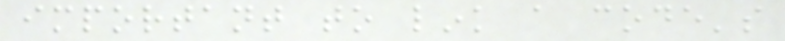important to link a code's
